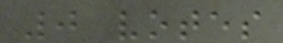0 votes
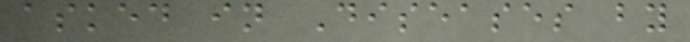asked in Diseases by
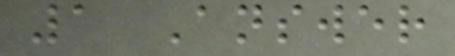1 Answer
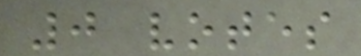0 votes
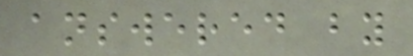answered by
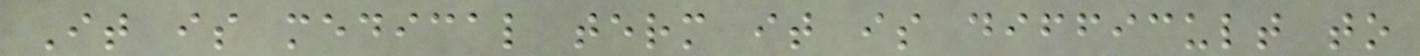It is medical term it is difficult to
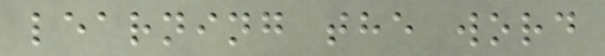learning the word
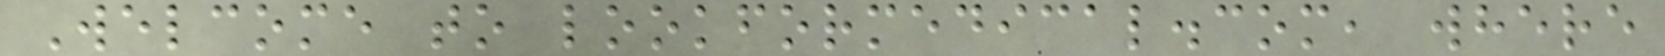Welcome to lookformedical.com, where
